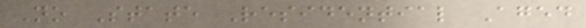No State Residential Aged
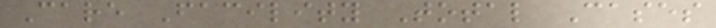Care Facility Total Cases
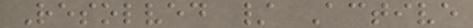Resolved / Active
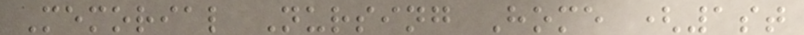Memorial Nursing Home (1st
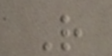R
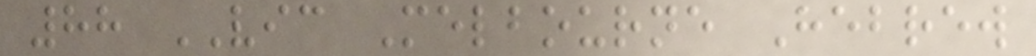88 VIC Melbourne Hebrew
